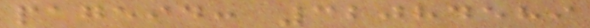pageid: 32084589
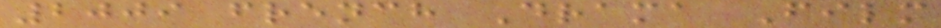2009 french Drama Film
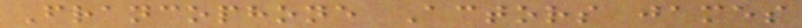Francophone Actors james
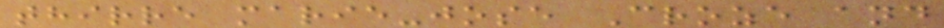thirre marie-jose Croze and
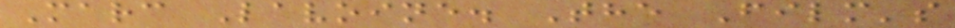Marc Lavoine. The Film's
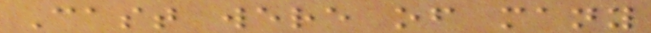Cast were of many
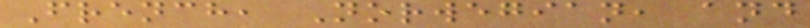French, Norwegian, and
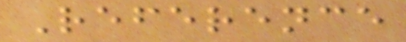Reference
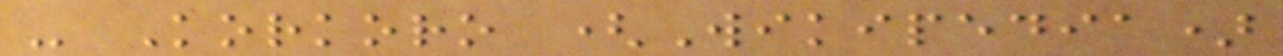- Korkoro (Wikipedia)
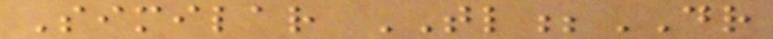Similar TL;DR
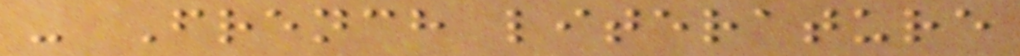- French literature
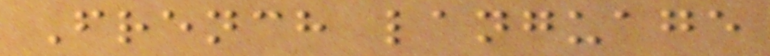French language
